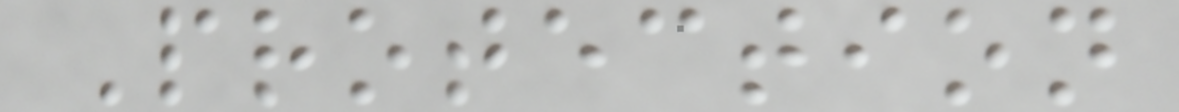Protection
